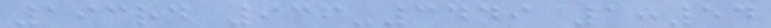193rd 936-3449 1:54
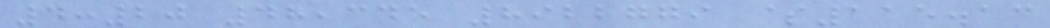4:20 48,345 8922779 $115.13
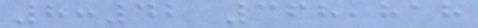8:42 368,818
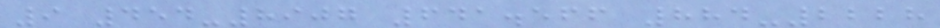9 454-8907 641.566 884-2228
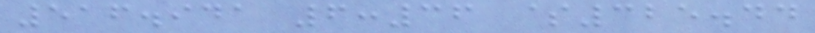516.941 6:36 $325.44
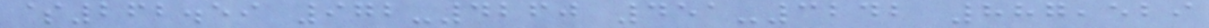$262.59 972-4260 451-3242 887,529
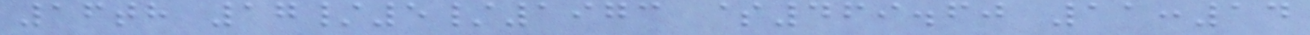16th 17/5/1973 $469.60 11:14
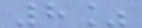8%
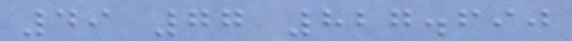49 77 827.690
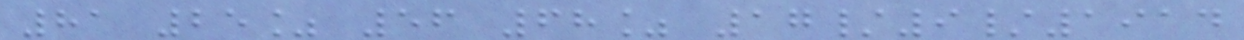81 25% 56 68% 17/9/1914
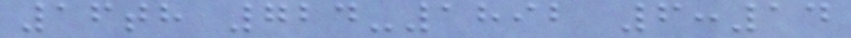16th 724-1892 6:14
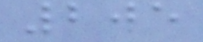205
